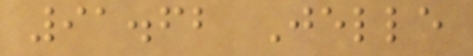91.62 Jelle
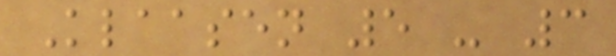Klaasen 5 - 3
